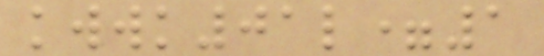kwwk01l=1
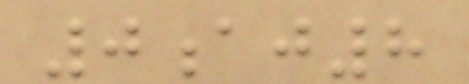0aj8
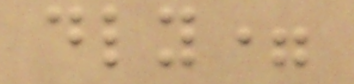dly=
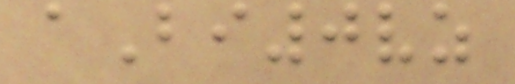aBi0vz
